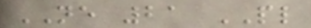NE 21 PL
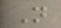N
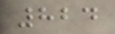824
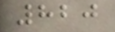820
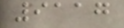9117
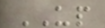UP
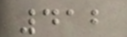412
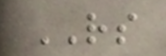RS
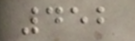452
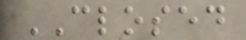CLOSED
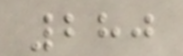280
